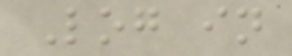Log in
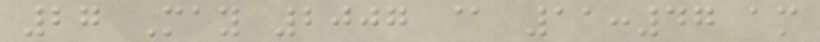27 May 2007 @ 11:47 am
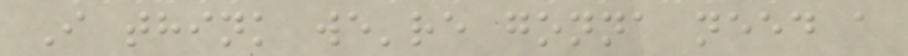I think we're gonna need a
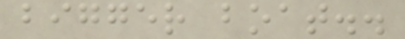bigger boat..
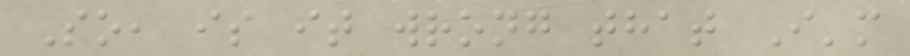So, is it wrong that I'm
